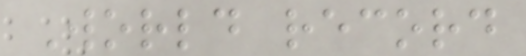World record
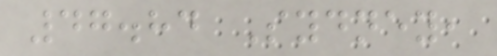47.84 Sydney,
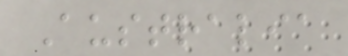Australia
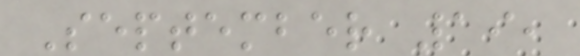September 19,
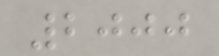2000
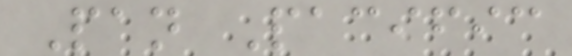Pan Pacific
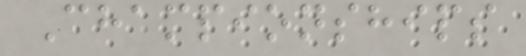Championships
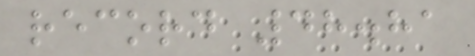record 48.81
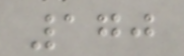170
